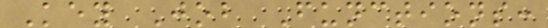Key Job Functions:
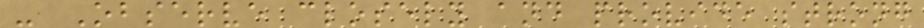- Observe closely and provide strong
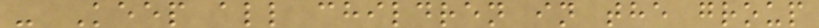- Keep all children in the group
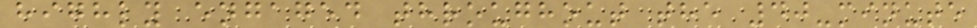highly engaged throughout the 40-minute
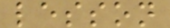lesson
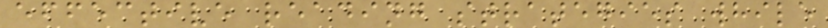effective reading strategies while
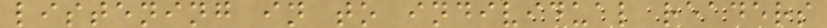listening in to individual readers
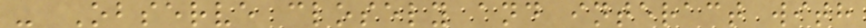- Observe closely and interact with
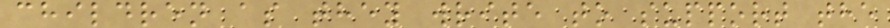children as they write to support the
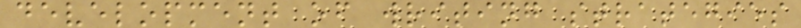development of writing strategies
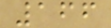166
